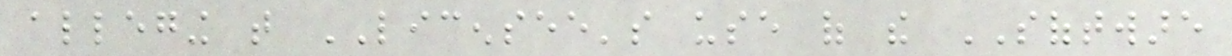alleging that LICENSEE's use of the SOFTWARE
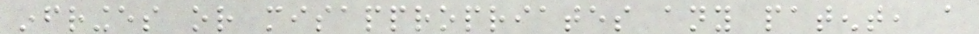infringes or misappropriates any patent, a
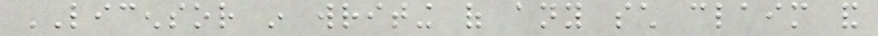LICENSOR in writing of any such claim and
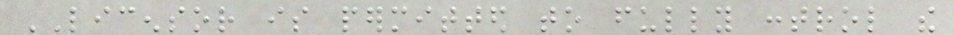LICENSOR is permitted to fully control the
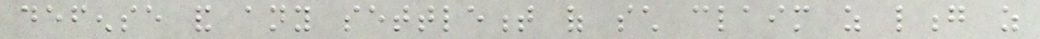defense and any settlement of such claim as long as
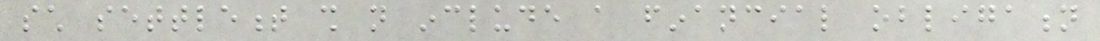such settlement shall not include a financial obligation
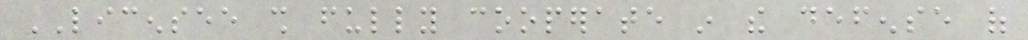LICENSEE shall fully cooperate in the defense of
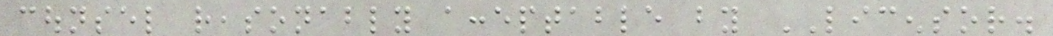counsel reasonably acceptable by LICENSOR.
